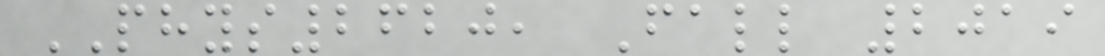PHYS2620, Fall 2019
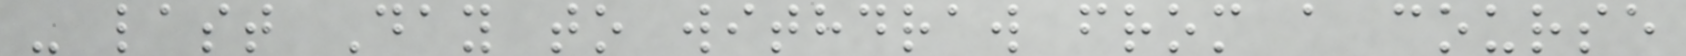- last Day to withdraw from a course
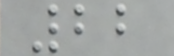22
